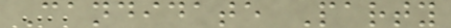Candidate Party
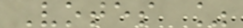Votes %
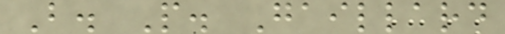B. P. Gaillard
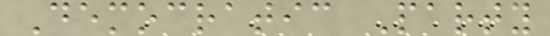Democratic Party
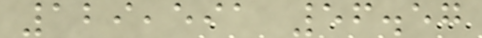129,591 56.57
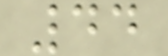44
